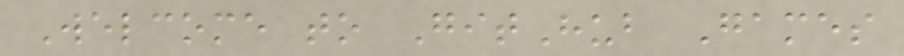Welcome to GitHub Games
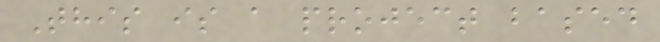This is a project based
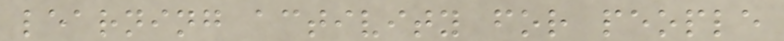learning activity for people
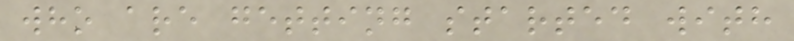who are getting started with
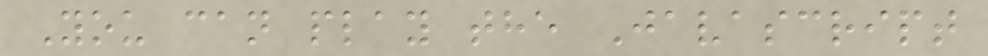You can play the Javascript
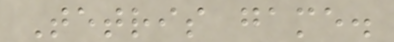Tetris game.
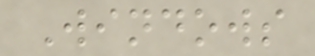Windows
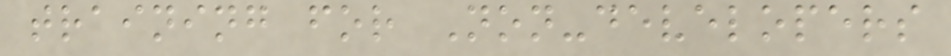training for Non-developers
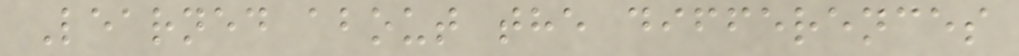Learned about the differences
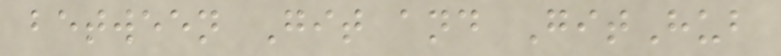between Git and GitHub
